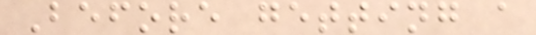Before getting a
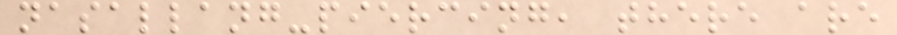nasallang-piercing, there are
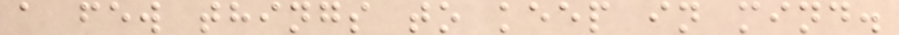a few things to keep in mind.
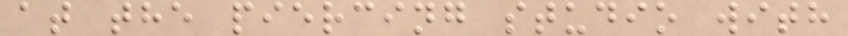at the piercing studio with
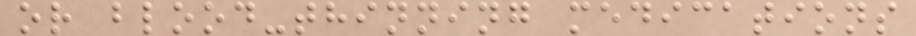or blood-thinning medications
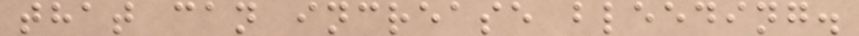that can increase bleeding.
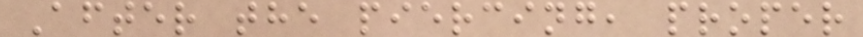After the piercing, proper
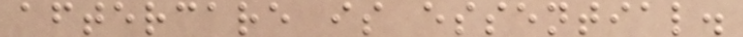aftercare is essential.
